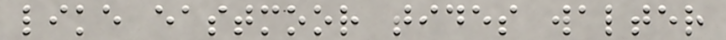like eastmoor tides walter
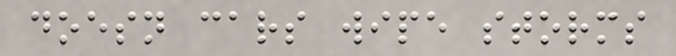doesn cars wipe storms
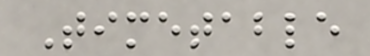Timetable
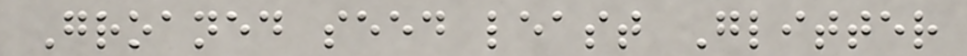Groaned seed least Glitter
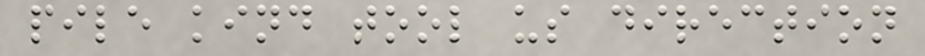pile kind tool us direction
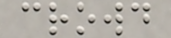crowd
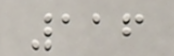116
